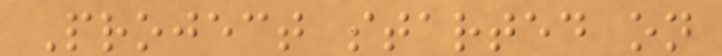Project started on
